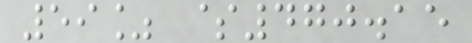59% $470.15
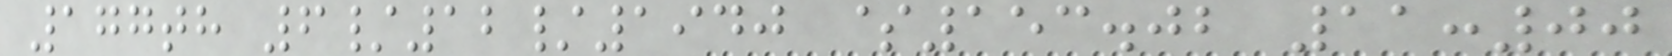177th 6/12/1940 $153.02 11:00
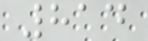814
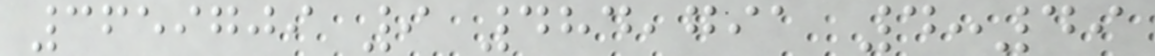3659709 9 484,791 4:49
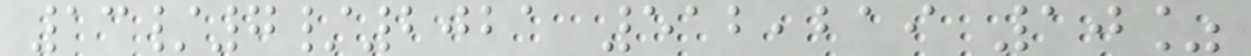13/7/2021 512,219 10%
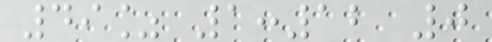49% 1:12 0
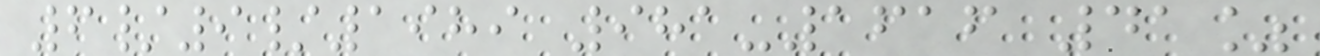6/9/1989 981-1616 41%
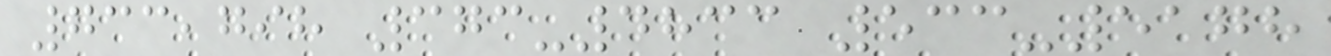733,798 373-4833 533-5178
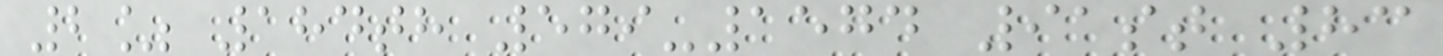2% 184th 579-1574 91st 83
